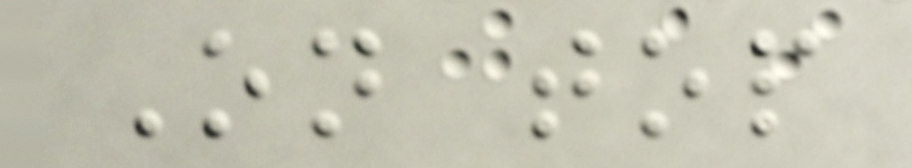On top
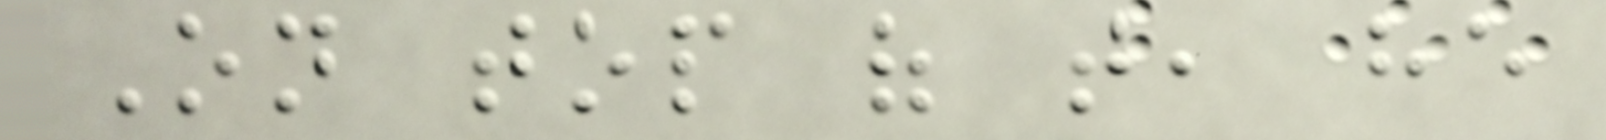On top of that, he
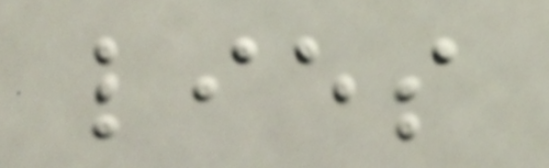lies
